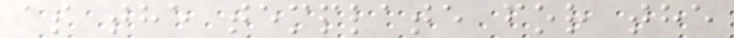as the template for the
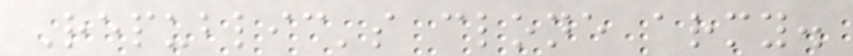Republic's clone army.
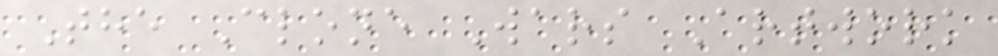The Clone Wars Artwork
